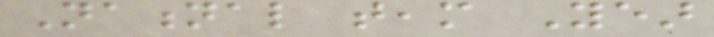National team Year
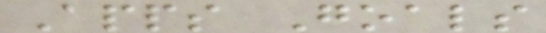Apps Goals
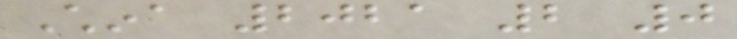China 2021 2 0
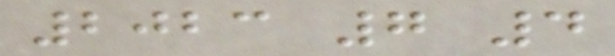2023 7 4
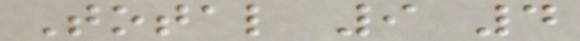Total 9 4
